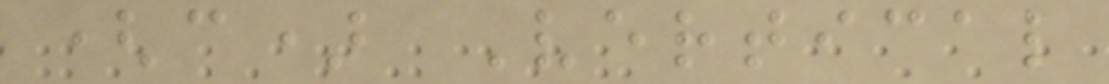(c) Vertical
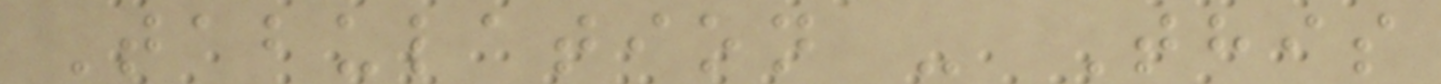Tabulation - This
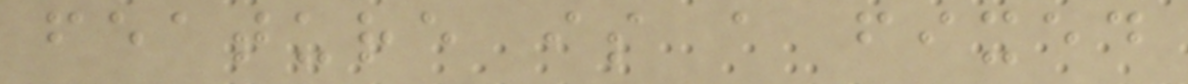feature is a fixed
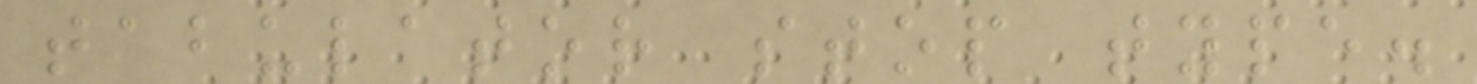tabulator stop type.
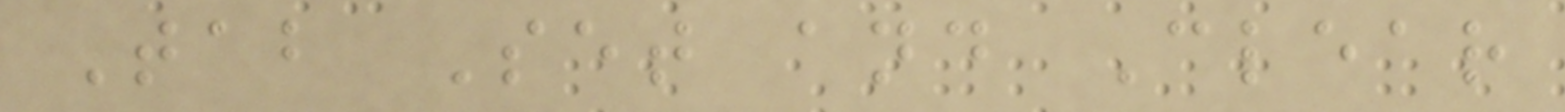Tab Set and Clear
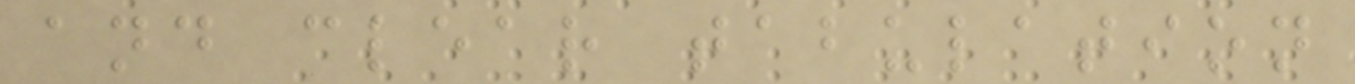and clear tabulation
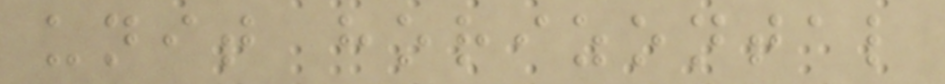unit horizontal
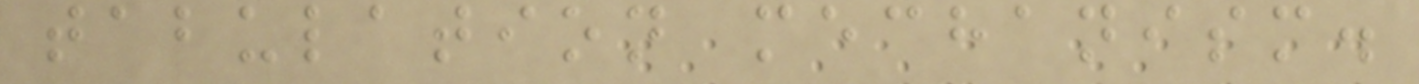tabulation mechanism.
